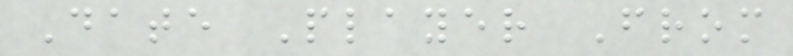Date Player From
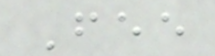Fee
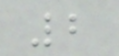2
